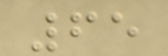65
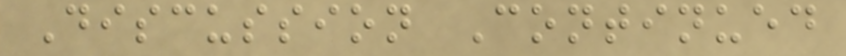Discussion Continued
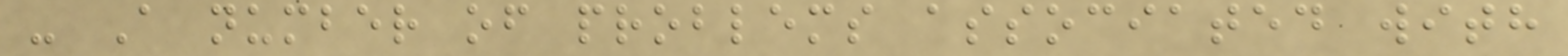- A number of problems associated with
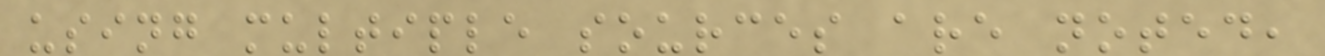using multiple sources are noted,
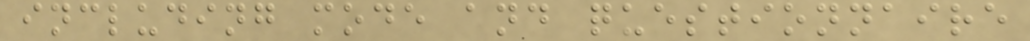including mode and questionnaire
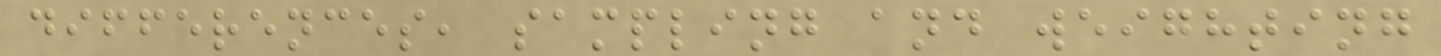differences, sampling and weighting
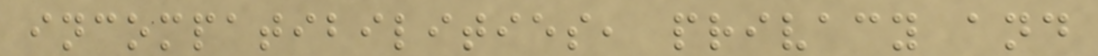incompatibilities, privacy and
